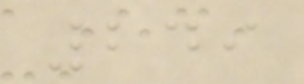249
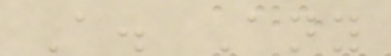A. Any
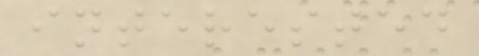interested
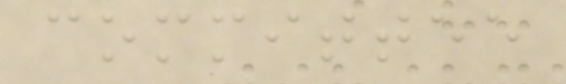committee
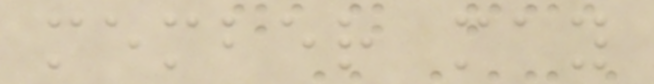member may
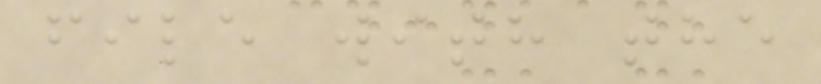file with the
